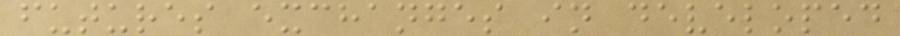futures exchanges in developed
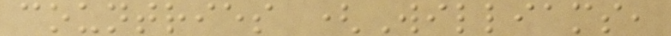countries (Williams,
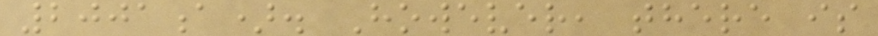2001a). However, there is
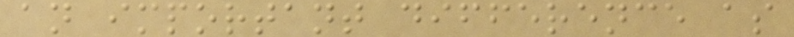an important difference as
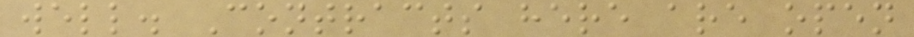well. Contracts here are open
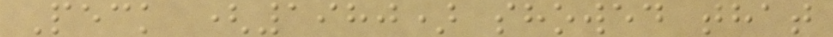Peck (1980) showed that
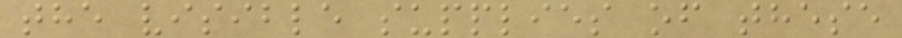the visible supplies of these
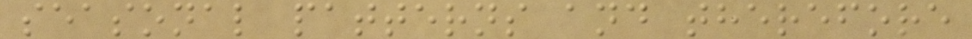seasonal patterns and therefore
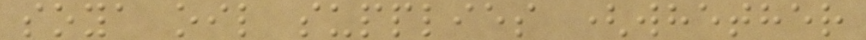soya oil supplies (whether
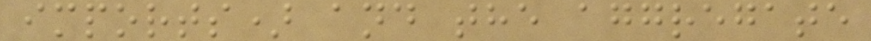imports) and the aggregate
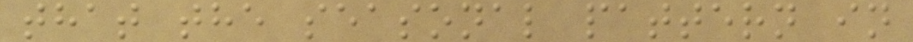that the seasonal pattern in
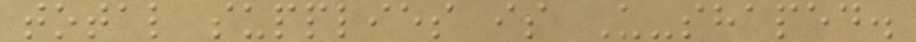total supplies is U-shaped.
